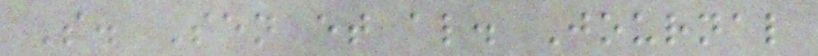S. Sen et al. Journal
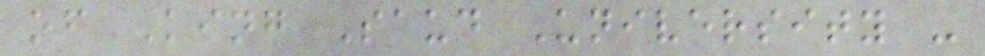of King Saud University -
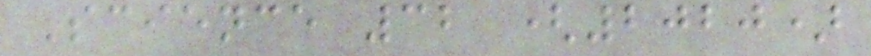Science 32 (2020)
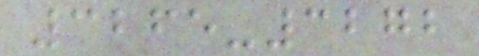3265-3272
